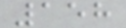158
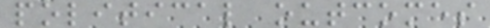political outcomes
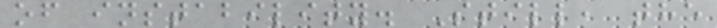of instability. Still, the
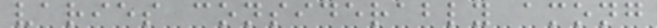varies considerably among
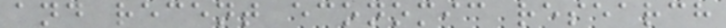and recent economic research
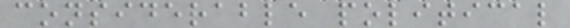considerable political
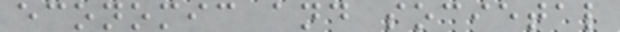economic and societal
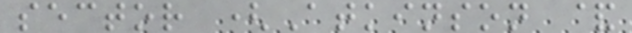sector (Atkinson &
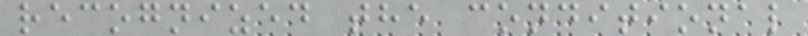recognized the conditional
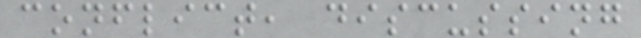conflict, discussing
